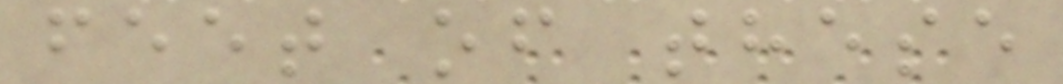feet of these
